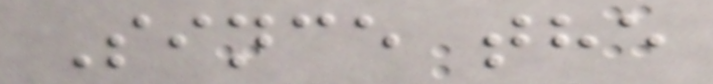Since the
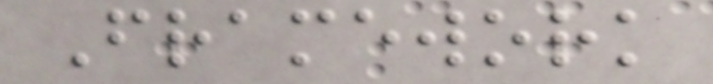Framework
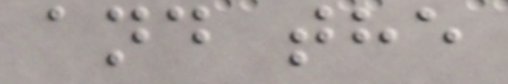and the
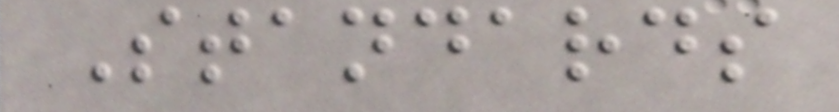Standards
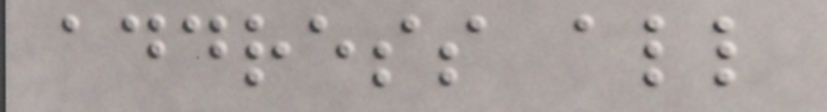address all
